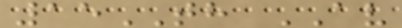15TH AV
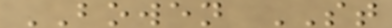BOWEN ST
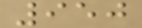950
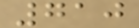710
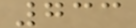733
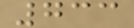733
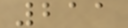211
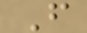F
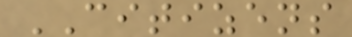CITIZENS
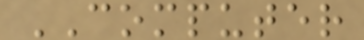COMPUTER
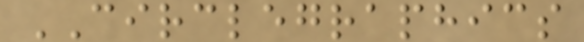CIRCLEGRAPHICS
